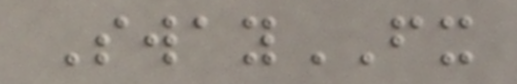SwayFX
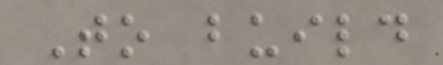To build
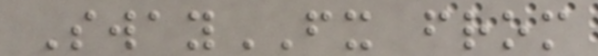SwayFX from
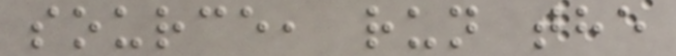source, run the
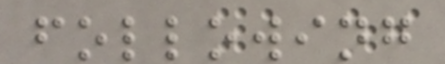following
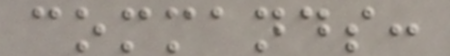commands:
